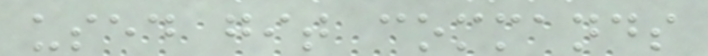used git commands
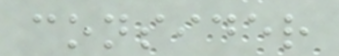consider
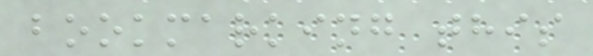bookmarking this
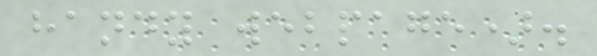handy webpage).
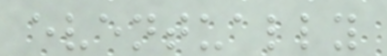eventually
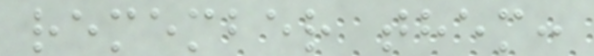remember them:
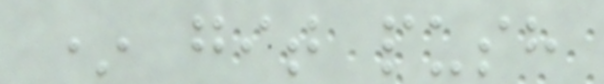* git push
